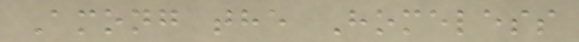Among the Homeless
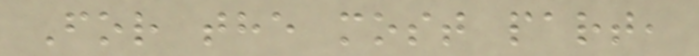For the most part,
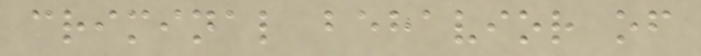criminal behavior of
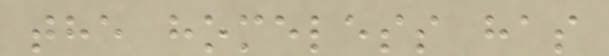the homeless has
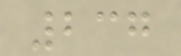237
